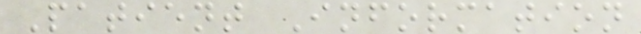Patient Information
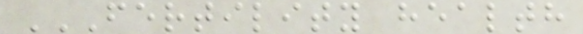FERTILITY HEALTH
